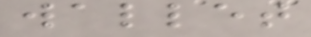wallet
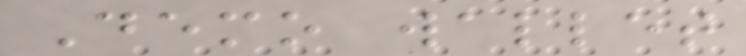Demo wallet
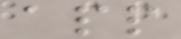app
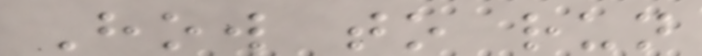How to run
